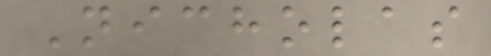Nicholas
